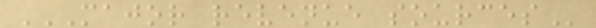MAJOR REVENUE SOURCES
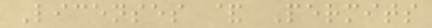Licenses & Permits
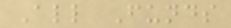All Funds
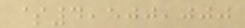$4,500,000
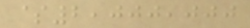$2,000,000
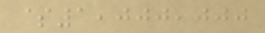$1,000,000
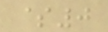$0
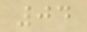04
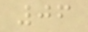06
